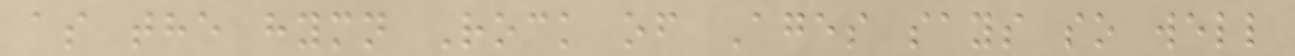as the hymn Rock of Ages says so well
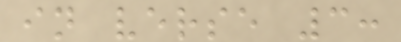in verse 3:
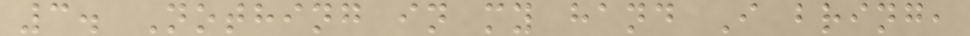3. Nothing in my hand I bring,
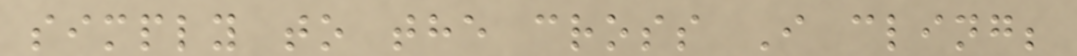simply to the cross I cling;
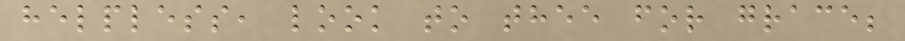helpless, look to thee for grace;
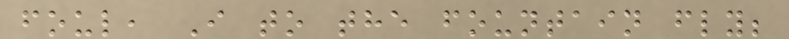foul, I to the fountain fly;
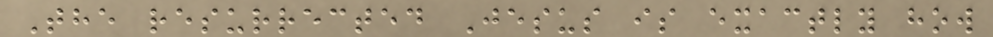The resurrected Jesus is exactly how
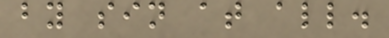by sin at all.
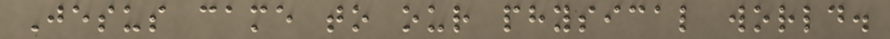Jesus came to our physical world.
